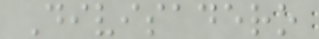Divisadero
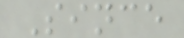Since
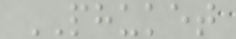PHUKET
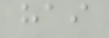hai
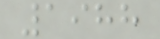1988
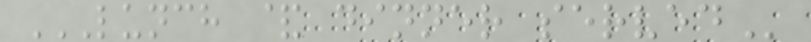LUNCH & DINNER SERVED
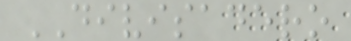DIVISADERO
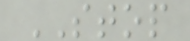STOP
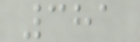381
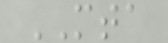MTA
